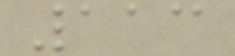113
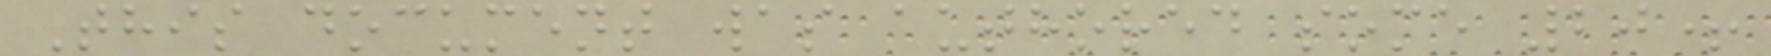This document was authored some 20+
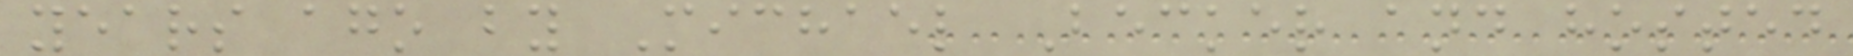years ago by Michael Becker and hosted
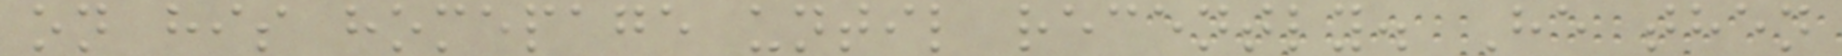on his homepage until recently. He then
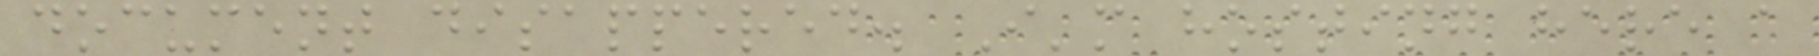document disappered. I'm hosting here a
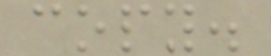copy.
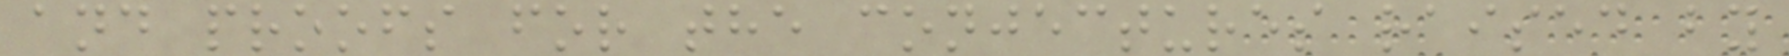and proofs for the conjectures raised by
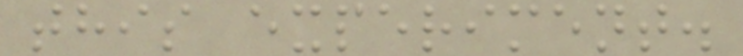this experiment.
